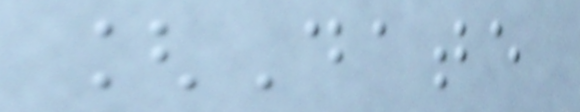[Date
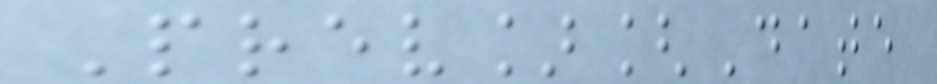Prev][Date
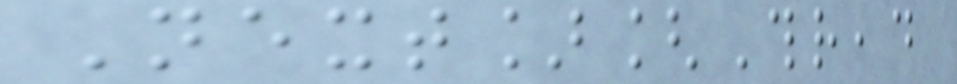Next][Thread
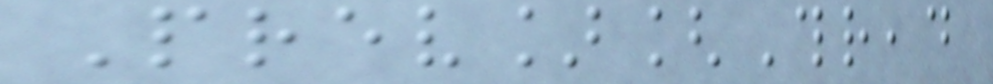Prev][Thread
